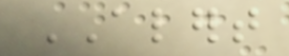ALERT
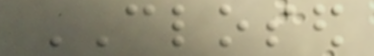CLOSED
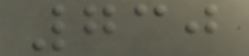730
